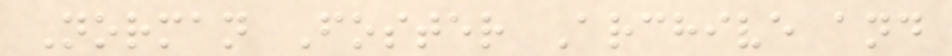Norman Foster Archive and
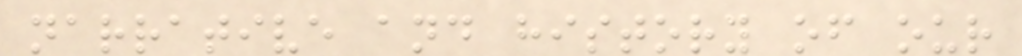narrative and history of our
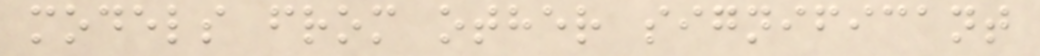models from other significant
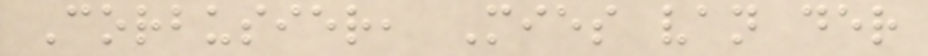Corbusier, Mies van der
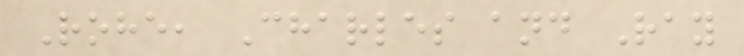Rohe, Charles and Ray
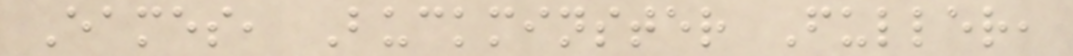Eames, Buckminster Fuller,
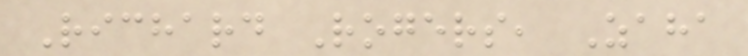Richard Rogers, Zaha
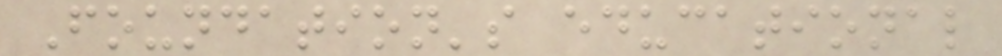Foundation's educational
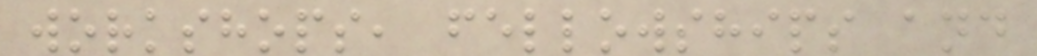workshops, fellowships and
